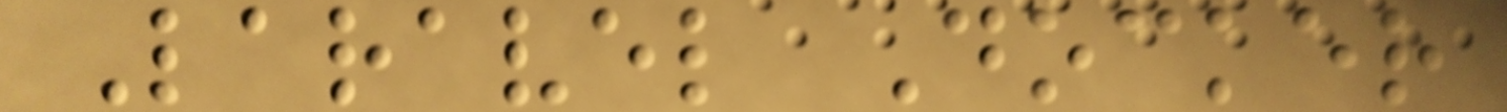Laravel Docker
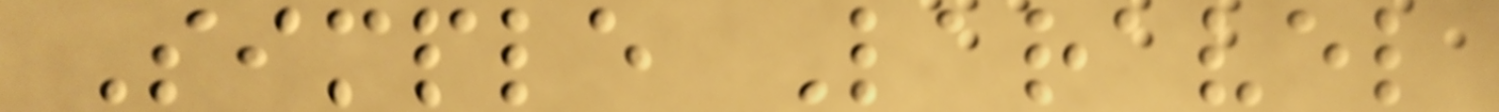Simple Laravel
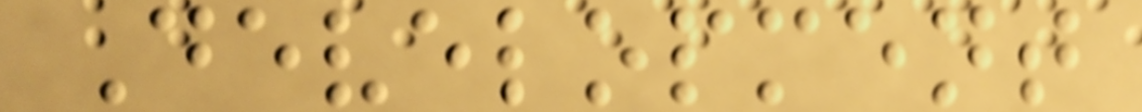Development
